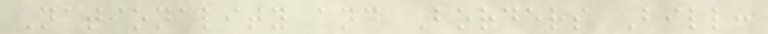Nationality and Borders Bill:
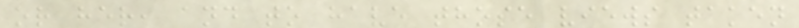or her, and to have those views taken
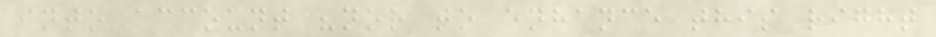into account "nor to enhance this right
